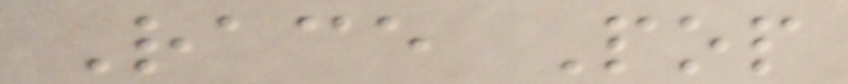Race Pop
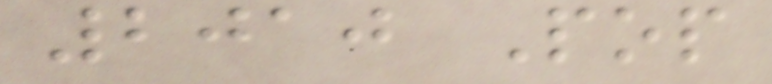2010 Pop
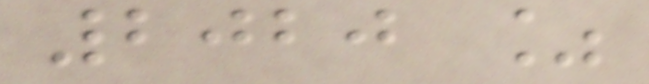2020 %
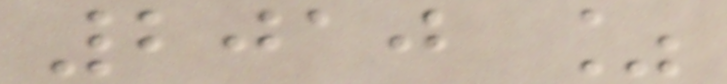2010 %
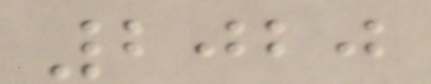2020
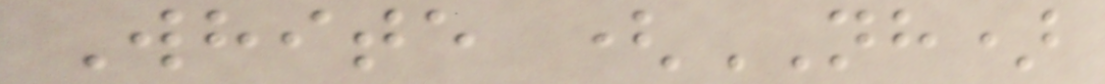White (NH)
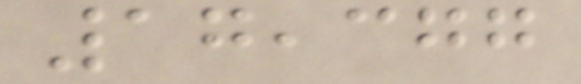17,377
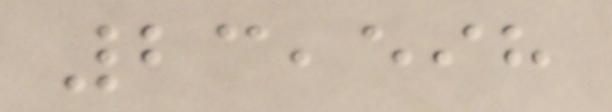23,598
